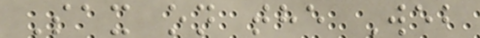Sax on the Web
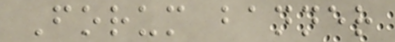Forum banner
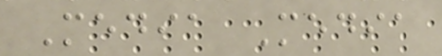Media Media
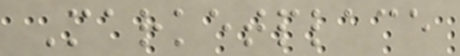Marketplace
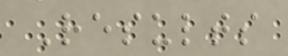Results
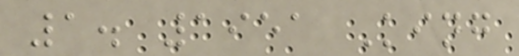1. 1951 King
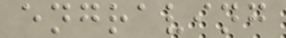engraving
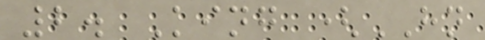2. King (HN
